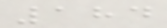184
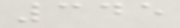345
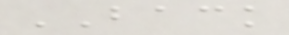BACK
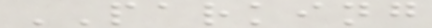PARKING
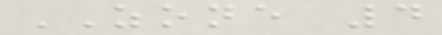ZONE 4
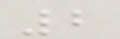2
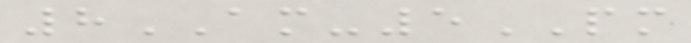8AM-5PM
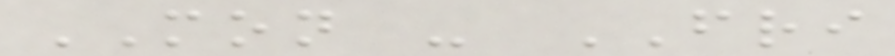MON - FRI
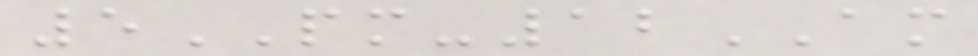5PM-12AM
